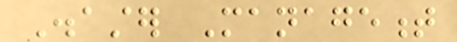Disaster Management
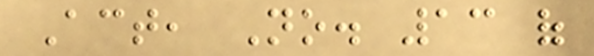Act, No. 13 of
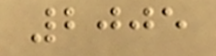2005
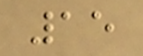15
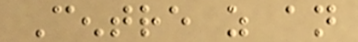Centre as an
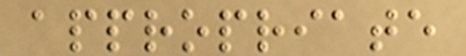appropriate
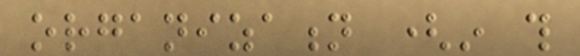organization (in this
